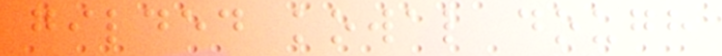gilded kowal dough
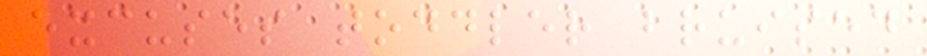excuses toddler bruised
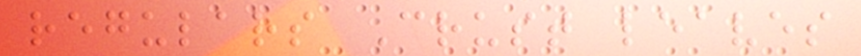regulars Crust leaves
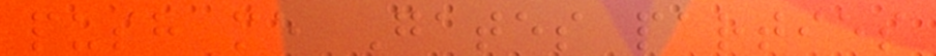push me Gates parties
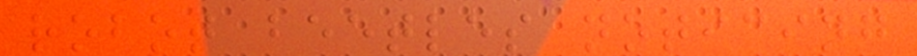robot beetles noticing
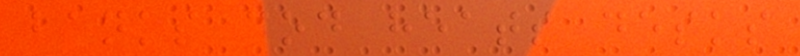banks cod heats desks
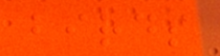birds
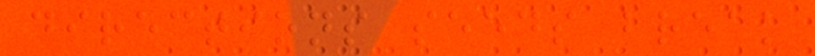directions seeds break
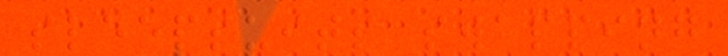sleepsuits swapping
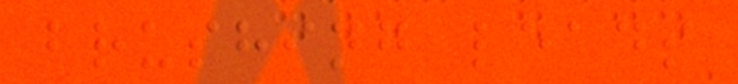brushing leads
